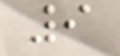9
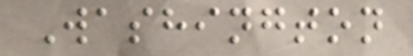Washington
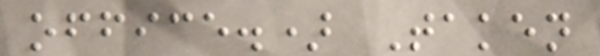office.) Taken
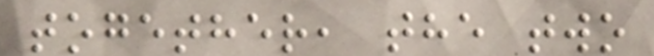together, the two
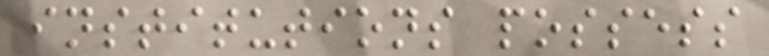institutions possess
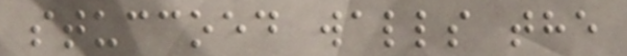stuccoed walls the
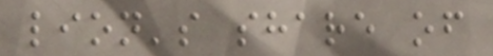lion's share of
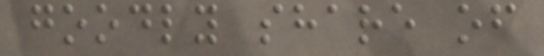goodly share of
